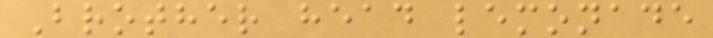Brother head lemonade
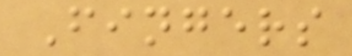Fingers
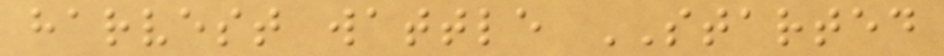harvest wattle STARTED
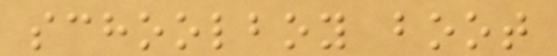schoolboy boot
